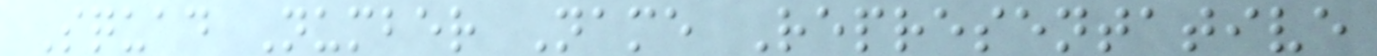Squad Number Name Representative
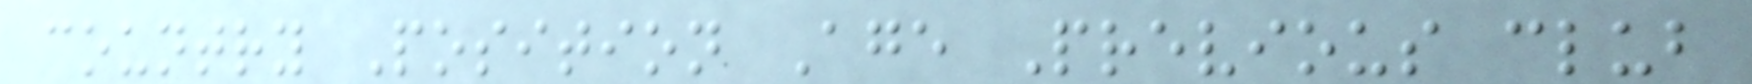country Position Age Previous club
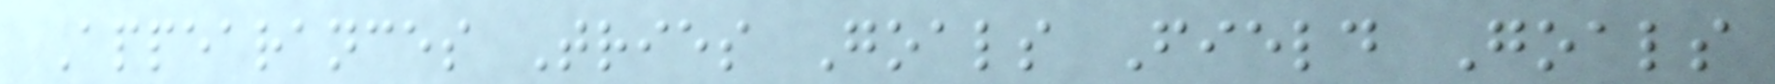Appearances Tries Goals Field Goals
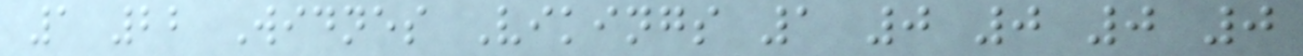1 22 Widnes Vikings 1 0 0 0 0
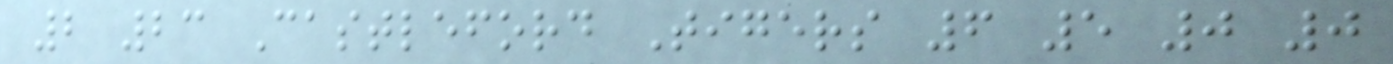2 23 Castleford Tigers 6 5 0 0
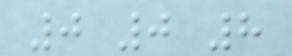0 0 8
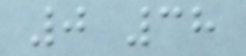0 38
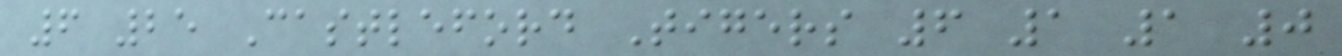6 25 Castleford Tigers 6 1 1 0
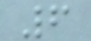6
